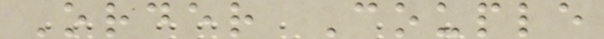Order Couple
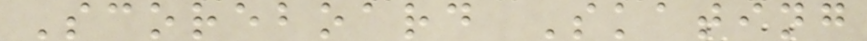Scoreboard Skating
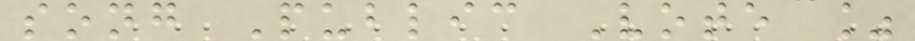song Public Vote %
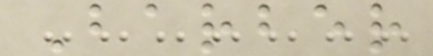Barber
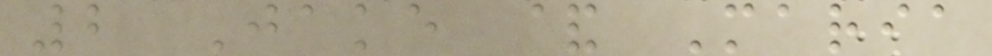2 Jake & Maria
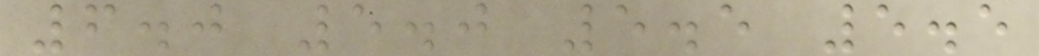6.0 5.0 5.5 5.5
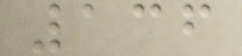136
